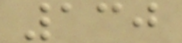130
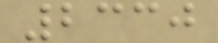2330
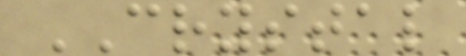CRYSTAL
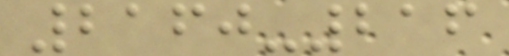2160-216
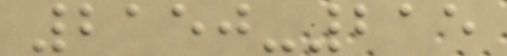2150-215
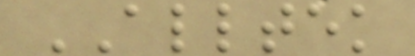ALLTEK
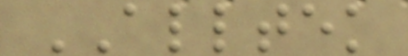ALLTEK
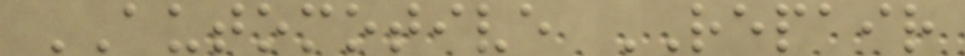AUTOMOTIVE REPAIR
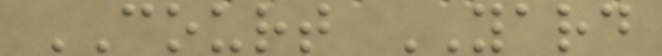COURT YARD
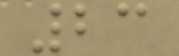23
